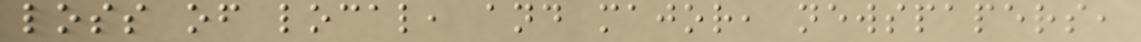loss of local, and major, newspapers,
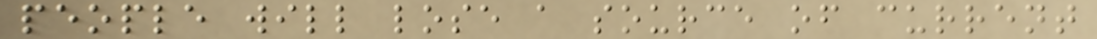people will lose a source of current
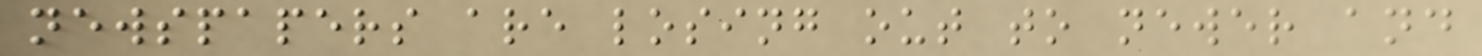newspapers are losing out to newer and
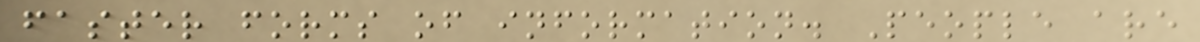faster forms of information. People are
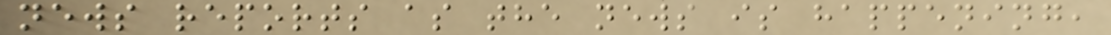news reports as the news is happening,
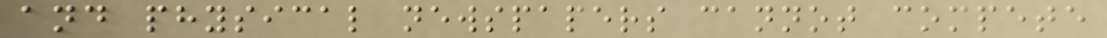and physical newspapers cannot compete
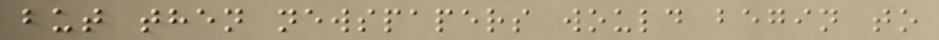but then newspapers would begin to
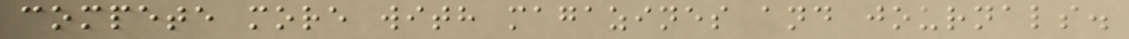compete more with magazines and journals.
